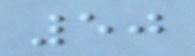50
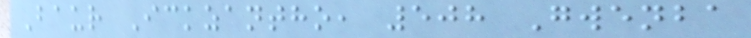Baur Ickzantho, 508 Gwenba
